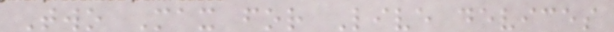Two Max for Live devices
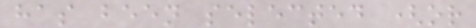has been selected (or
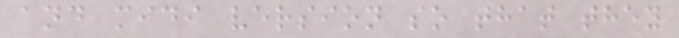and midi version so that they
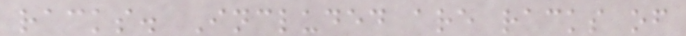racks. Included are racks of
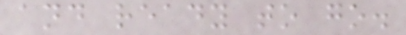and ready to go.
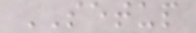SETUP
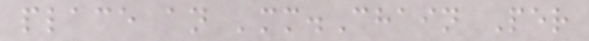place an 'mm.Chain Per
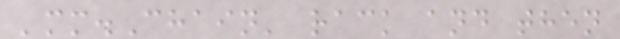'mm.Chain' rack and then
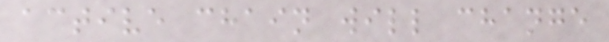active chain will change
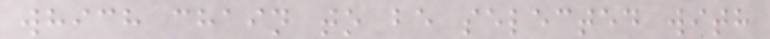which chain to be selected with
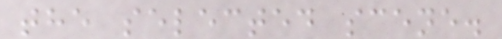the selected scene.
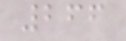266
